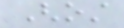Ghost
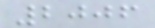2006
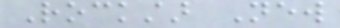Rockstar New
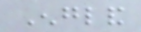England
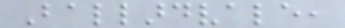Ballardvale,
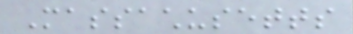Massachusetts
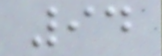94
